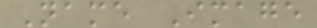Name Image
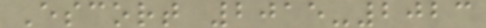Escort 2015-2023
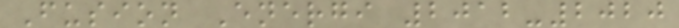Fusion Energi 2012-2020
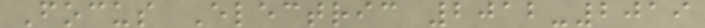Focus Electric 2012-2019
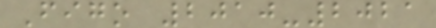Figo 2010-2021
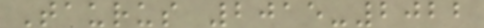Taurus 2015-2022
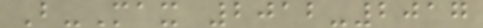B-Max 2012-2017
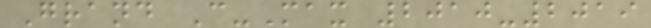Grand C-Max 2010-2019
